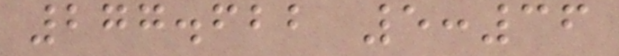277.622 5:36
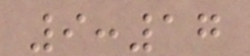9:17
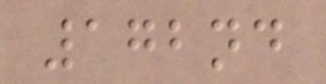172nd
